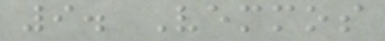9. Vemmos
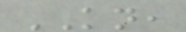KN,
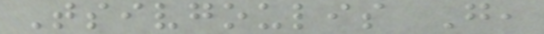Tsivgoulis G,
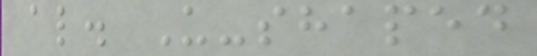al. U-shaped
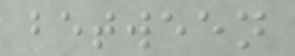between
